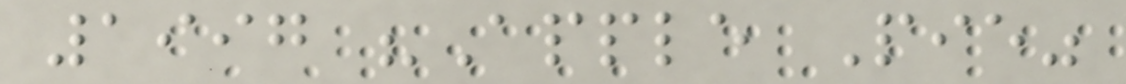1997 "Apple Pie"
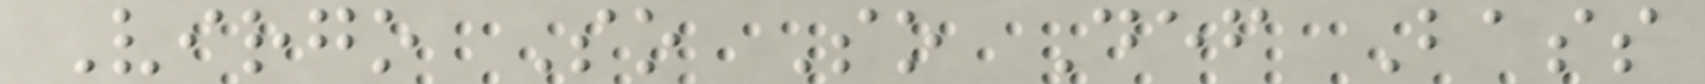Virgo So So Def Bass
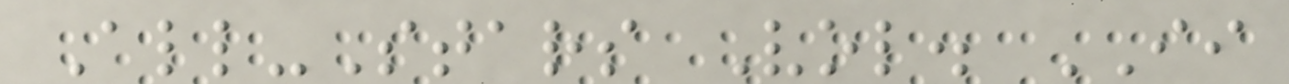All-Stars Vol. II
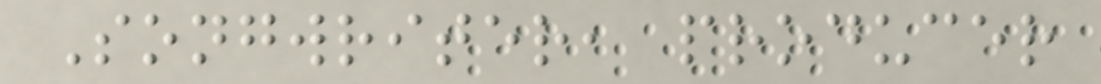Songwriter, producer
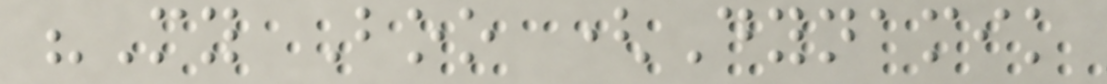"My Boo (Dynamik
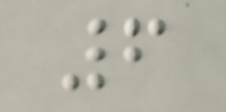6
